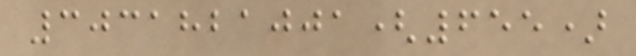3031821001(655)
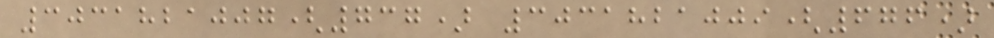3031821007(737) 3031821009(676)
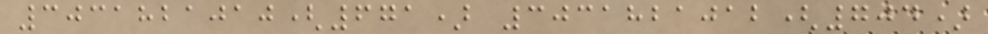3031821010(671) 3031821012(704)
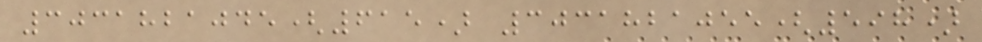3031821045(615) 3031821055(598)
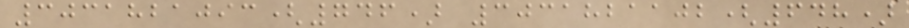3031821093(746) 3031821102(648)
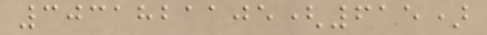3031821105(615)
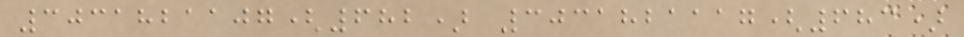3031821107(682) 3031821117(683)
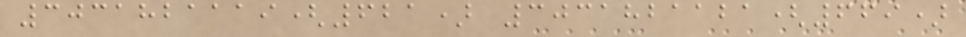3031821119(621) 3031821121(669)
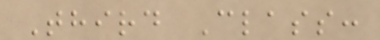Third Class:
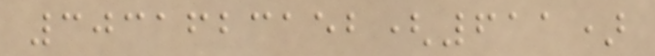3031623152(611)
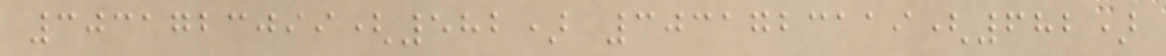3031723099(582) 3031723119(682)
